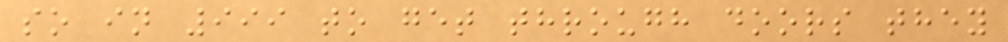so in 999 to get through doors they
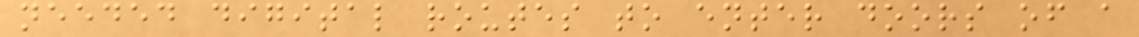needed digital routes to enter doors of a
